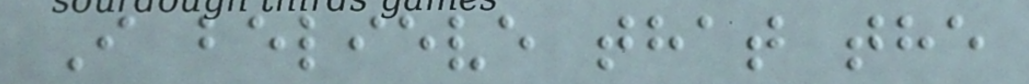I believe that the
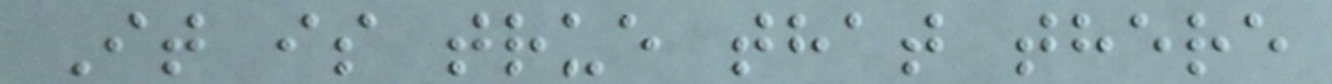It is true that there
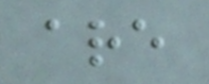are
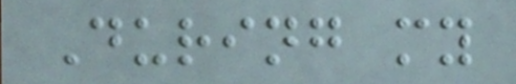During my
